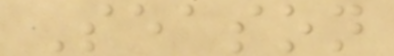Season
